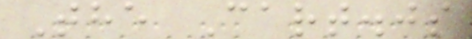The Cart.js
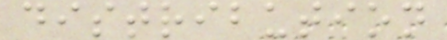distribution
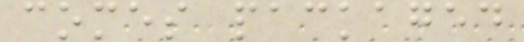comes packaged
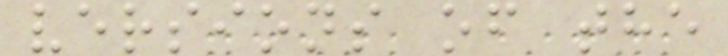versions of the
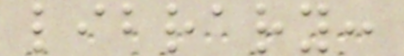library:
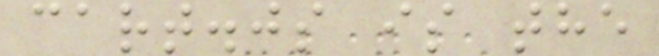cart.js is the
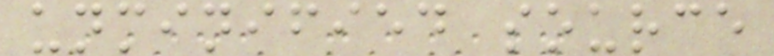unminified source
